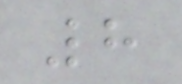8
